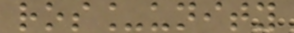ros_unity
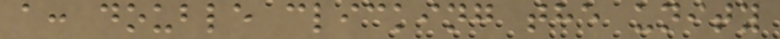a: double clicking the unity
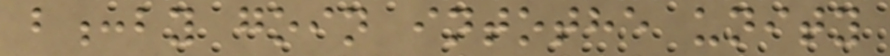b:by goin intothe unity
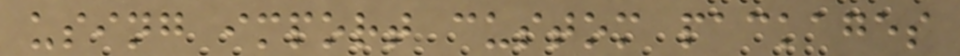using import custom packages
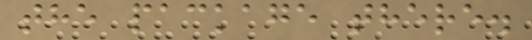the package there.
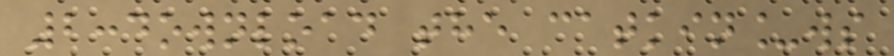2:download the catkin_ws
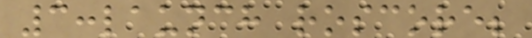3:launch roscore;
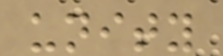unity
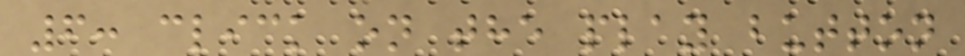6: click on the play button
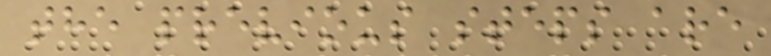the previous steps are
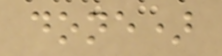done)
